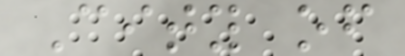City of
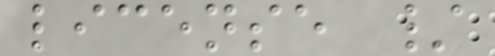license /
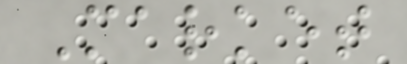Market
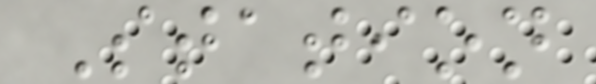Station
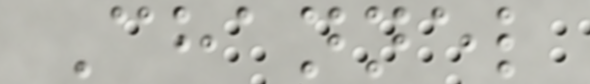Channel
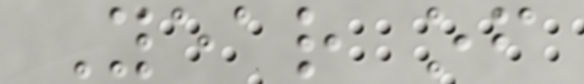Year of
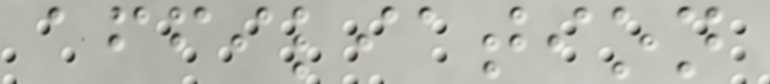affiliation
